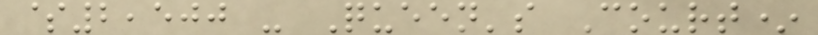$2,500 - Queen's Court*
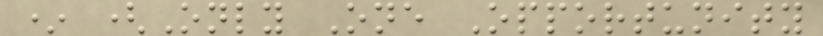* (Only One Opportunity
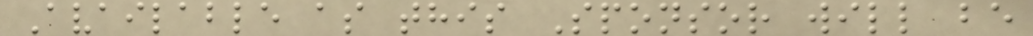Available as this Sponsor will be
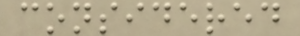considered
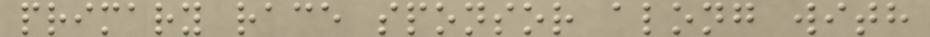primary race sponsor along with
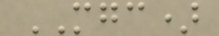MGC)
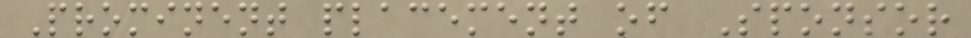Prominent placement of Sponsor
